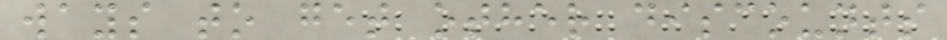ways to get other discounts
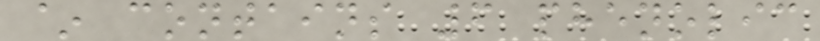~ contains 6 phenolic
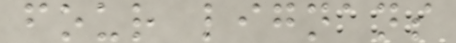four lignans
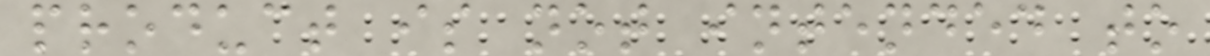product is not intended to
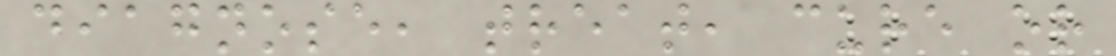diagnose, treat, cure or
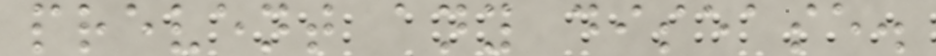prevent any disease.
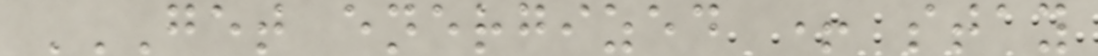GET ENERGIZED + STAY
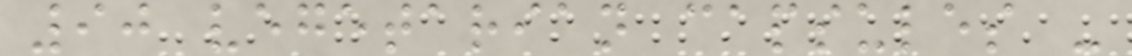90 vegetarian capsules -
